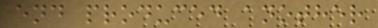end produced another
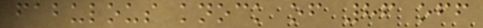fabulous knock of 86 off
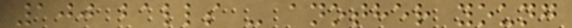100 balls - another young
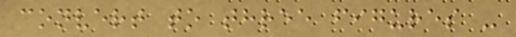convert to three figures -
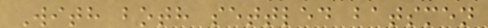With both settled batsmen
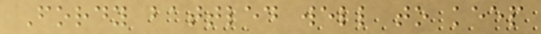Fordy battled well to keep
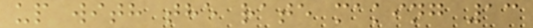up with the rate making 13
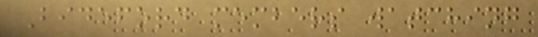Bideford members watching
